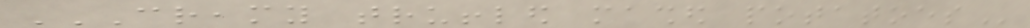CREAMY TRUFFLED MASHED POTATOES
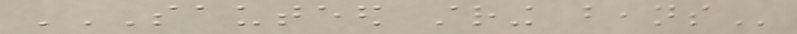SAUTEED STRING BEANS
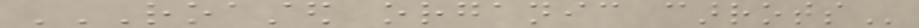ROASTED ORGANIC CARROTS
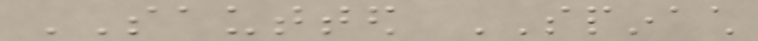SAUTTED SPINACH
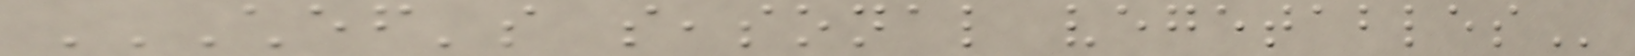CHEF'S SEASONAL VEGETABLES
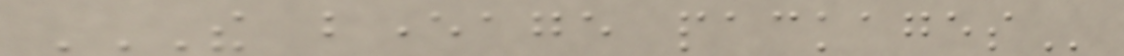THE BEVERAGE PACKAGES
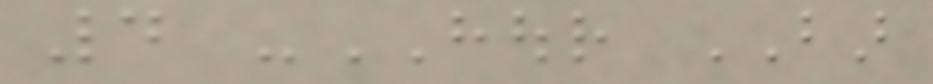4 -HOUR BAR
